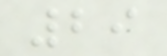29
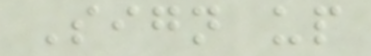Sign up
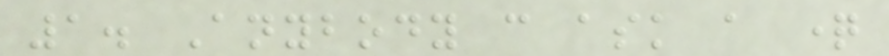1. Anybody can ask a question
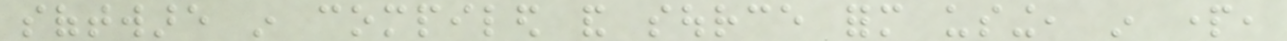software in compiled and source form using, in part,
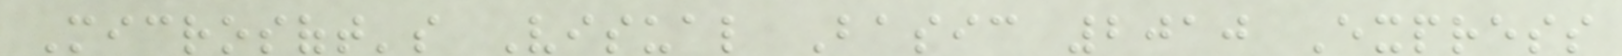Microsoft's Visual Basic 2010 Express
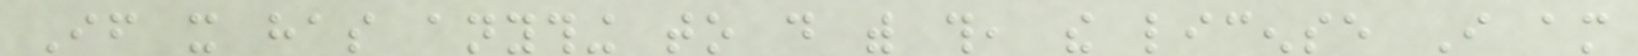If it has anything to do with this, the license I am
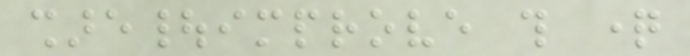share|improve this question
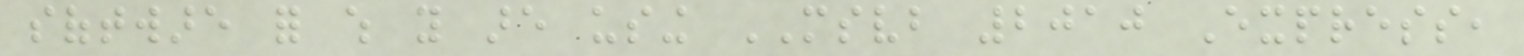software for which you are using MSVB 2010 Express,
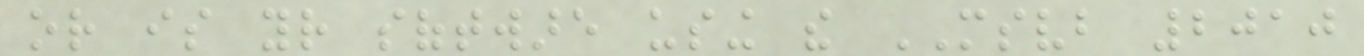or is your software using the MSVB 2010
